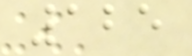125
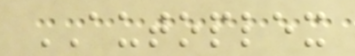AUTOPLEX
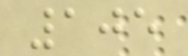105
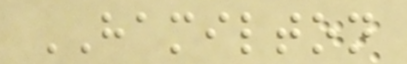HAMILTON
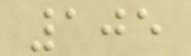105
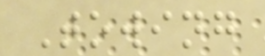Towing
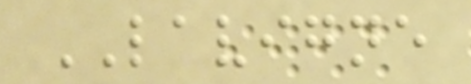LAVIGNE
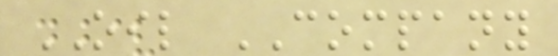OIL COMPANY
